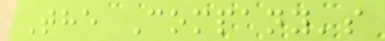The Company's
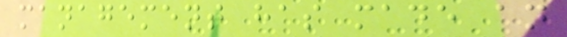management has made an
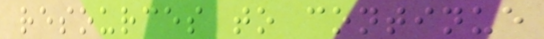resources to continue
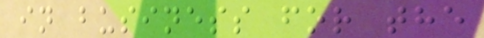in business for the
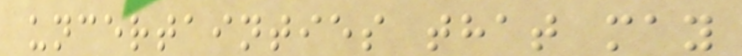uncertainties that may
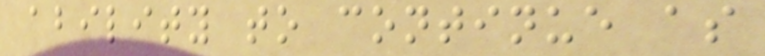ability to continue as
